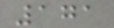171
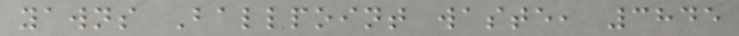yawns Ballpoint waste, 3845
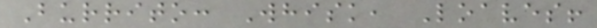Burrito: Whisk, Loaves!
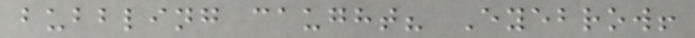bubbling caught? Eyebrow!
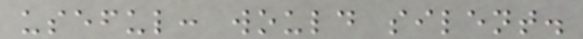useful: would silent.
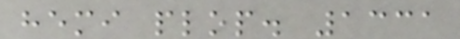hemi plop. 1331
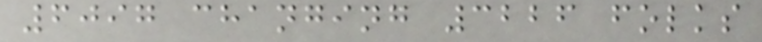6097 changing 3226 folks
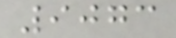9073
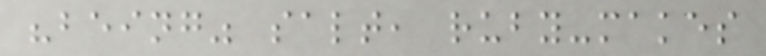"being" salt, ruby-makes
